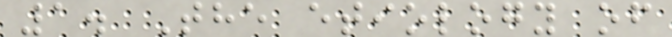1. The etiology of
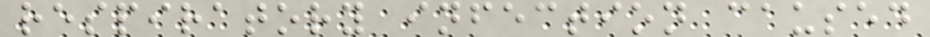respiratory infection caused
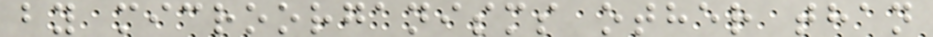by microorganisms other than
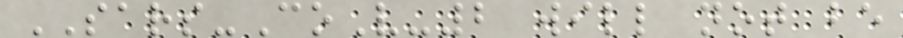SARS-CoV-2 will not be
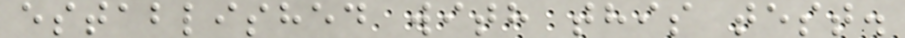established with this test.
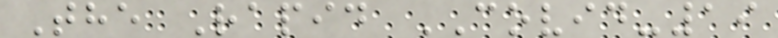The Rapid COVID-19
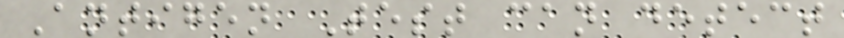Antigen Test can detect
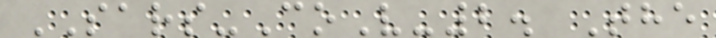SARS-CoV-2. The
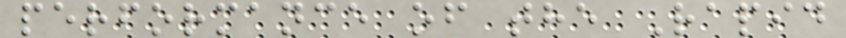performance of the Rapid
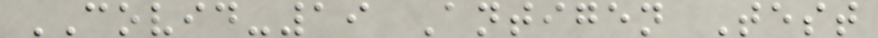COVID-19 Antigen Test
